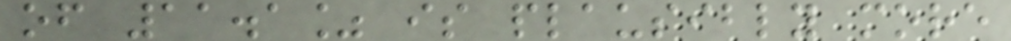of 11.1% is plausibly more
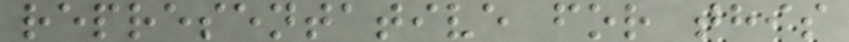representative for this
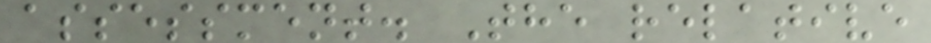assessment. The relative
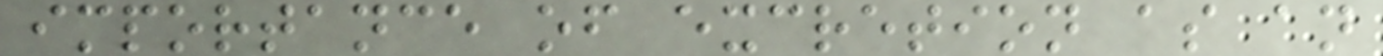importance of excretion as an
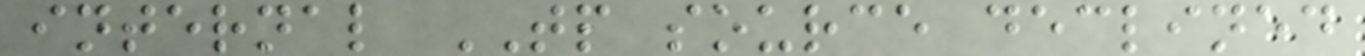internal TP source declined
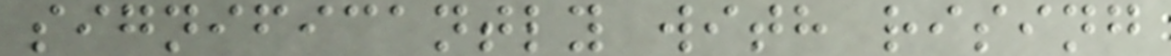significantly with rising
